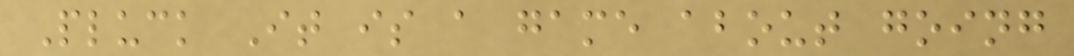Pluck It is a game about going
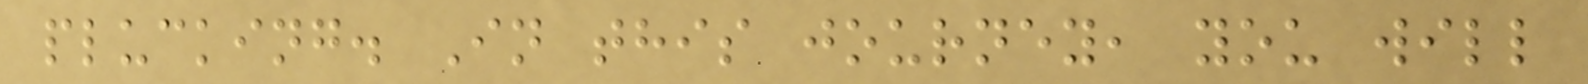plucking. In this journey, you will
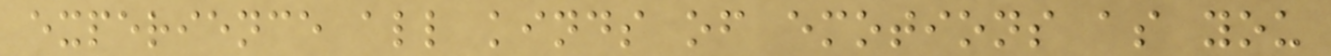experience all kinds of emotions as you
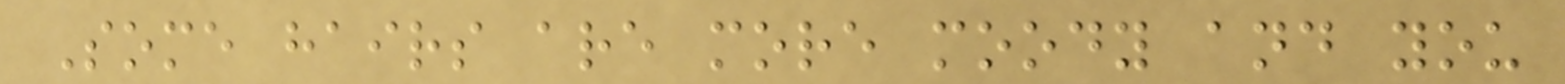Some hairs are more moody and you
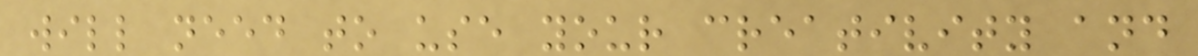will need to use your creativity and
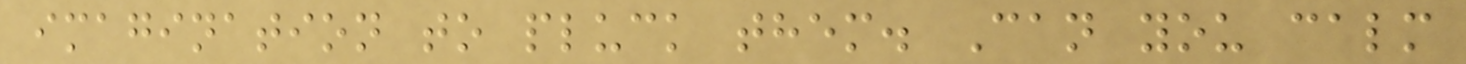imagination to pluck them. Can you calm
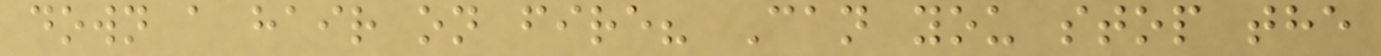down a hair on fire? Can you stop the
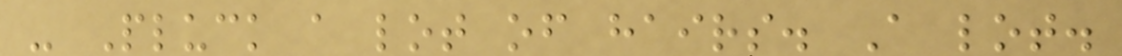- Pluck a lot of hairs. A lot.
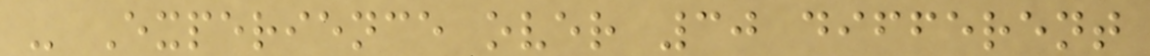- Experience over 30 different
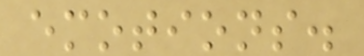emotions.
